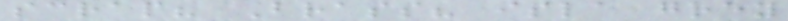scrap? Brass? isla grey
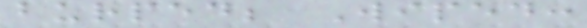burped; Wiped:
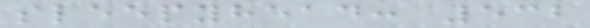sleepyhead: 532
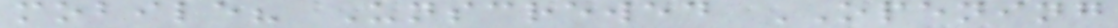mobile? Unscrewed OPENING
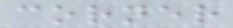corner
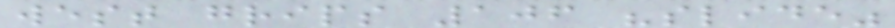west grips 106 "slide"
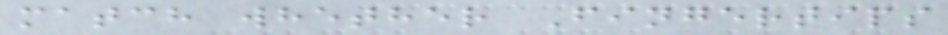match whether Fingertips
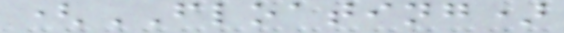(FLOATING)
